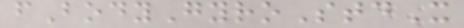fBodyGyroStdX
